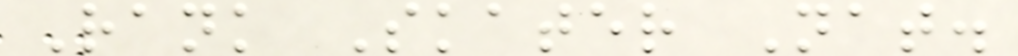Rank Skater Nat.
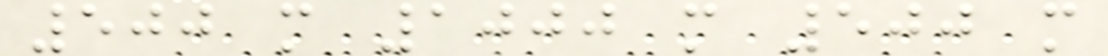500 m 1000 m 500 m
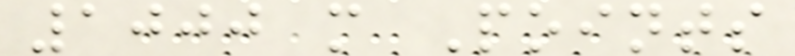1000 m Points
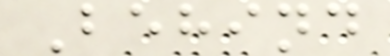Behind
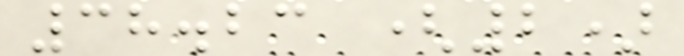38.23 (2)
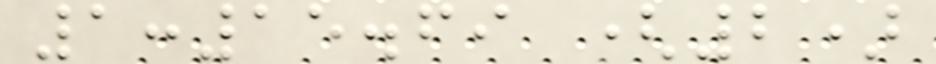1:15.69 (2)
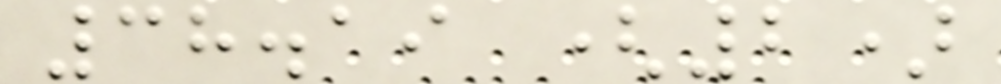38.19 (2)
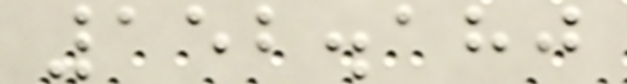152.180
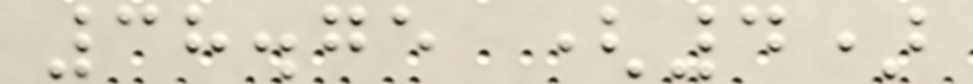38.75 (4)
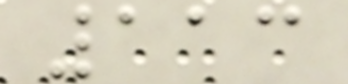113
